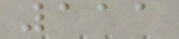111
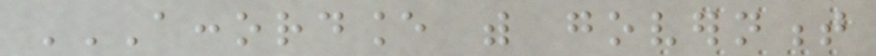ACCORDANCE WITH GOVERNMENT
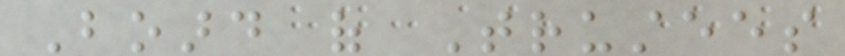Board of Trustees
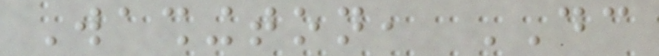Washington, DC
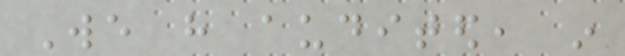We have audited, in
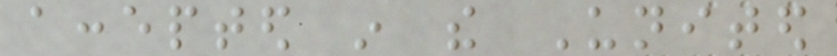accepted in the United
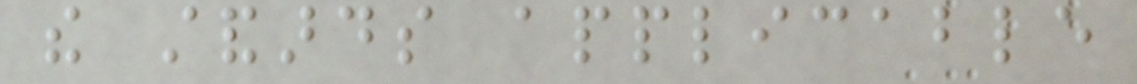the standards applicable
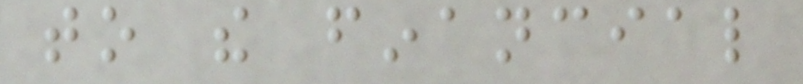to the financial
